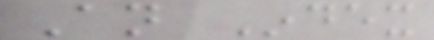An Index
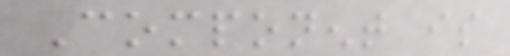Component is
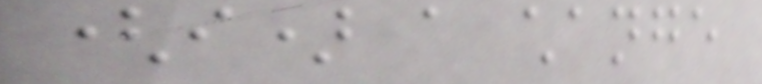(i) a change
